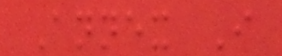Annex I
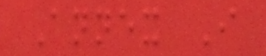Annex I
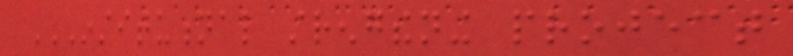INSTITUTIONAL STRENGTHENING PROJECT
